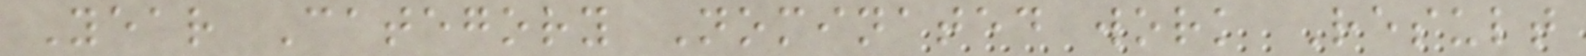Year Category Nominated work Result
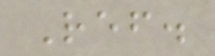Ref.
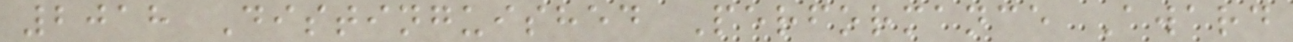2018 Distinguished Performance Award
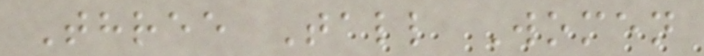Three Tall Women
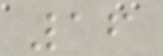16
